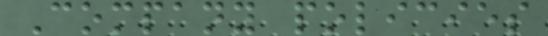Company policies
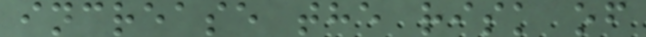increase the risk of
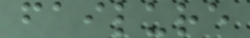failure
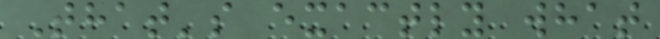That's exactly what
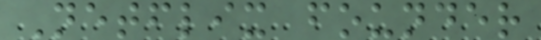Netflix founder
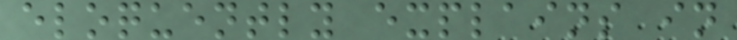eloquently explains in
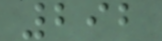292
